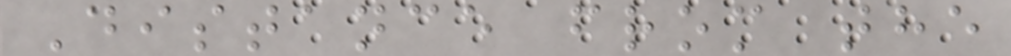Distance from the
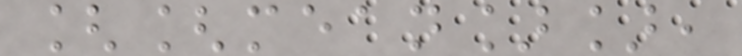[[mean]],
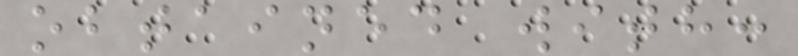obtained with:
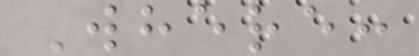Where:
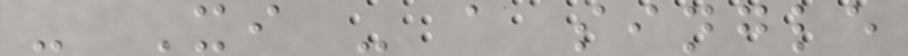- Xi - a single
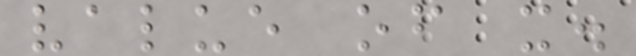value of x.
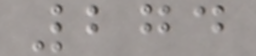274
